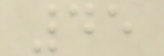45
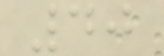40
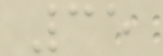35
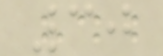30
